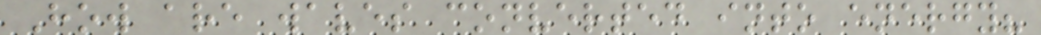How are waves converted into energy?
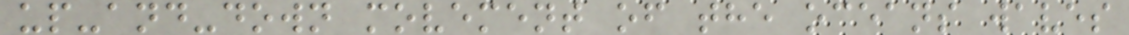up-and-down movement of the oceans waves
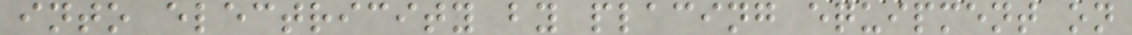into electricity by placing equipment on
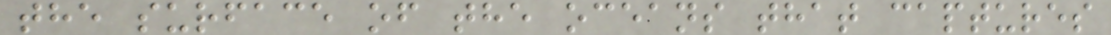the surface of the oceans that captures
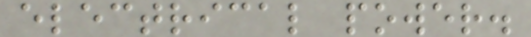electrical power.
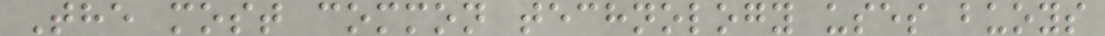The most common technology uses buoys
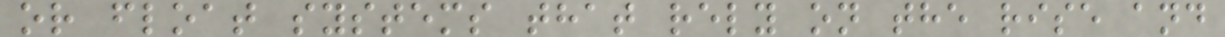or float systems that rely on the rise and
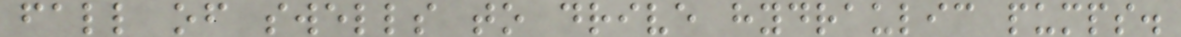fall of swells to drive hydraulic pumps.
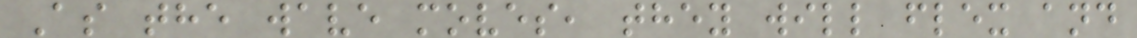As the wave moves, they will flex and
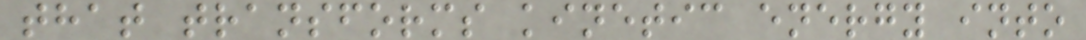that transforms kinetic energy into
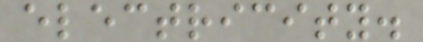electricity.
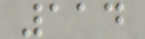114
